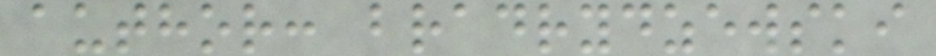author: bradrydzewski
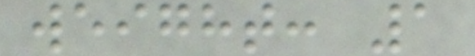weight: 1
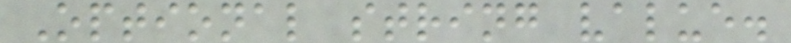Optional string value.
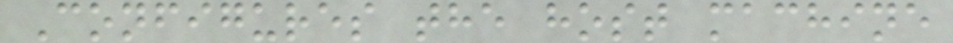Configures the host machine
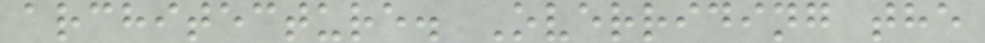architecture. Overriding the
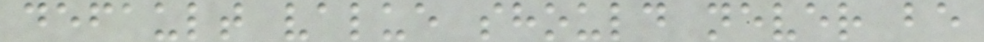default value should never be
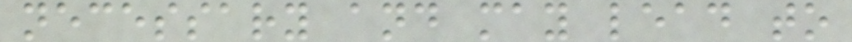necessary and may lead to
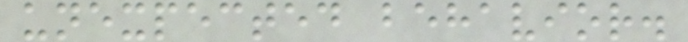unexpected behavior.
